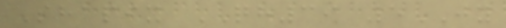Shapix QH39 5JY
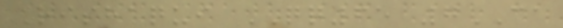Rishaqui QQ65 7CA
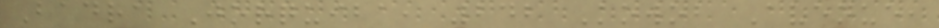Badra Jorquiba, 242 Kowob Avenue,
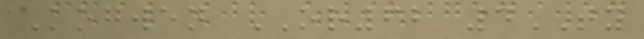Kogwen OR62 4TY
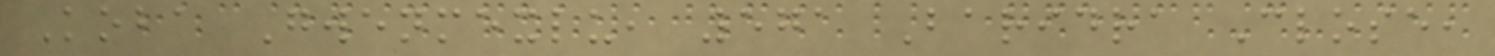Koba Gwenmexlu, 571 Baridra Close,
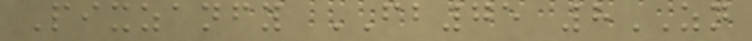Pixzanfy FB75 8ZN
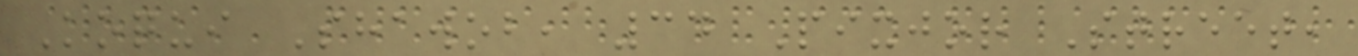Koqui Shawob, 34 Pixjor Street,
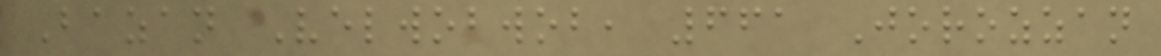Bazan Velwobwob, 661 Jorozzan
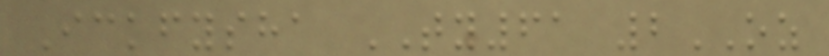Ickfysha TY61 2OZ
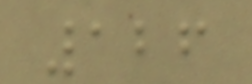126
